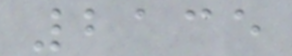2135
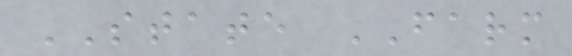STATE FARM
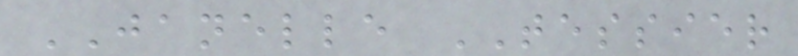JANELLE TESSIER
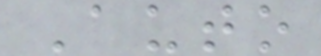Auto
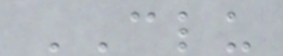CLU
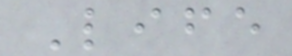Life
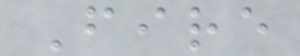Fire
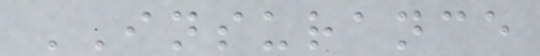INSURANCE
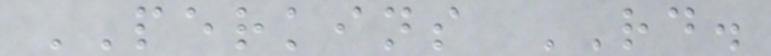PERKINS RD.
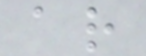ar
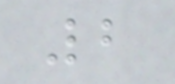2
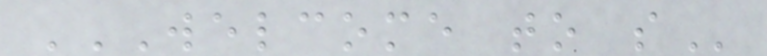WELCOME TO S
